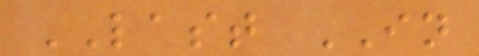LAST IN
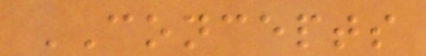CONCEPTS
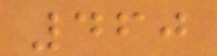460
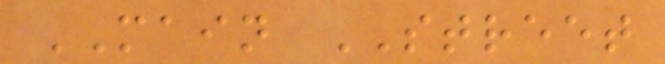MAIN STREET
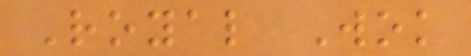Royal Wok
